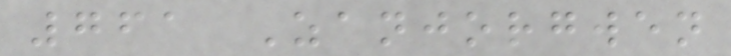761 Zanjorgwen
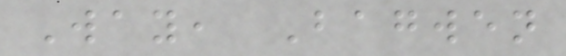Way, Bagwen
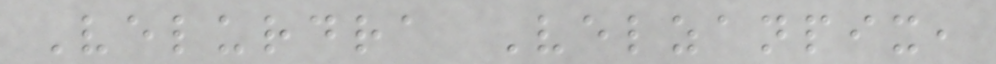Velurdra Velzanpix,
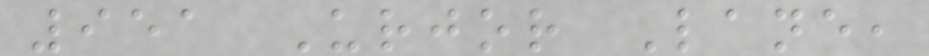951 Urjor Lane,
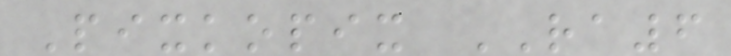Pixkopix RA6
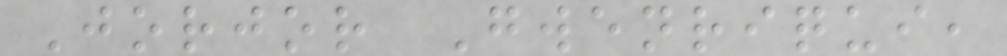Jorjor Gwenriqui,
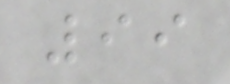99
